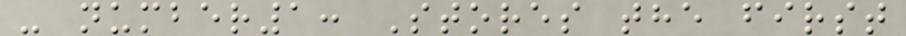- number1: Stores the first
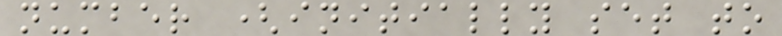number (initially set to
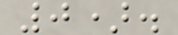0).
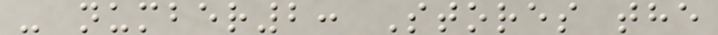- number2: Stores the
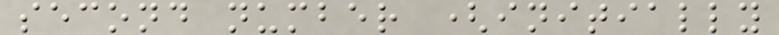second number (initially
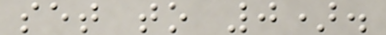set to 0).
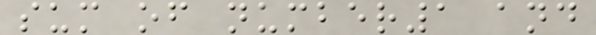sum of number1 and
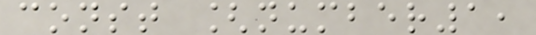const [number1,
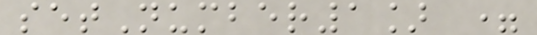setNumber1] =
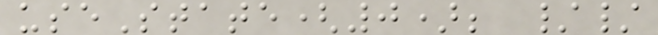useState(0); //
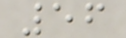56
